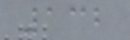132
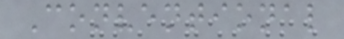Conventional
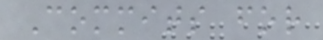Commits for
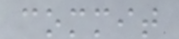commit
